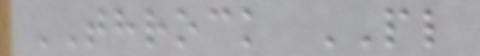THROCK PL
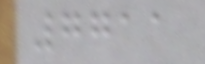7711
